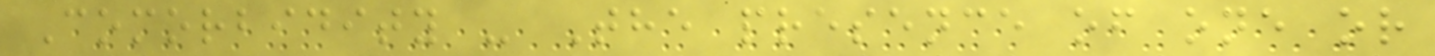Comorbidity - The presence of one or
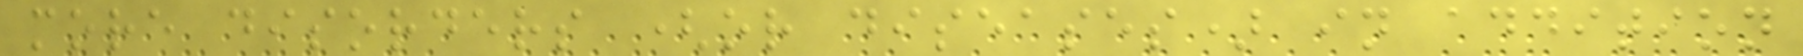more disorders (or diseases) in addition
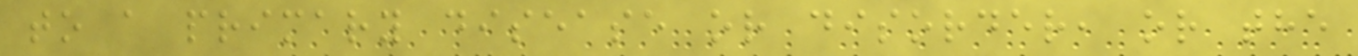to a primary disease or disorder, or the
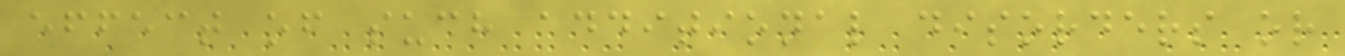effect of such additional disorders or
